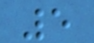5
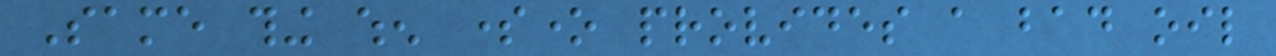Same thing when someone provides a bad oil
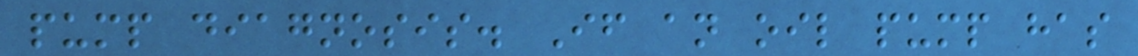pump diagnosis. If an oil pump has
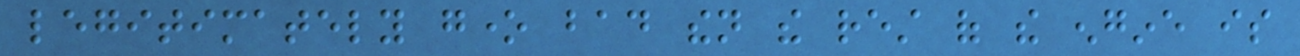legitimately gone bad then the rest of the engine is
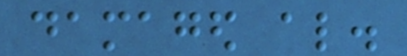damaged also.
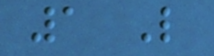1 Like
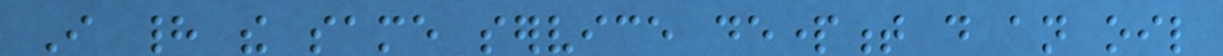I had the same service department do an oil
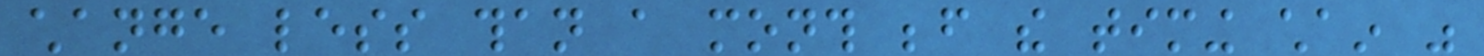change less than a month before the timing chain was
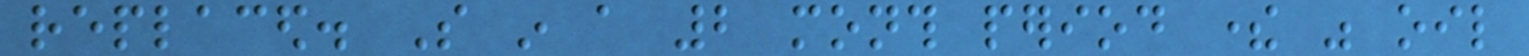replaced. So in a 2 month period there was oil
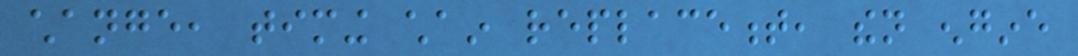change, timing chain replacement, then engine
